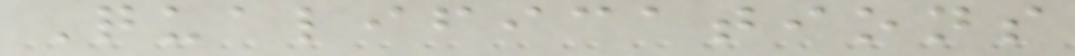Qualifications
